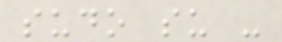sudo su -
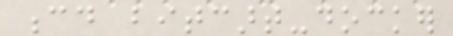cd bitcart-docker
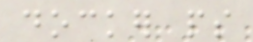docker ps
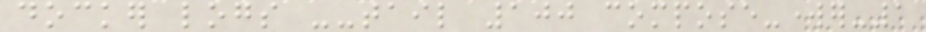docker logs --tail 100 compose-worker-1
